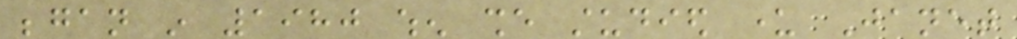began in 1980 when she studied under Janet
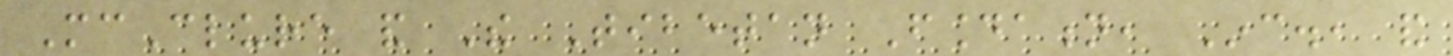McClure and The Tibetan Foundation, Inc., and
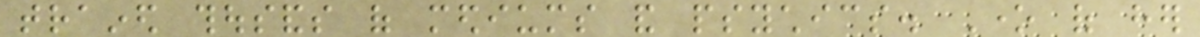trained thousands of mediums and psychics. One of her
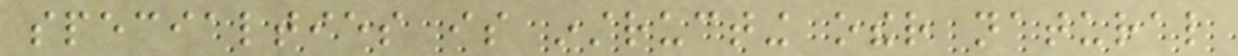specialties is instructing other natural
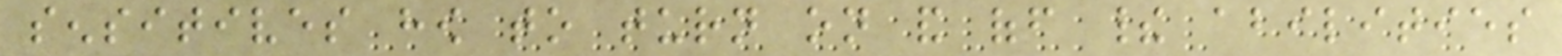sensitives how to turn on and off their abilities
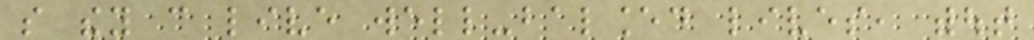so they can live well-balanced lives, without
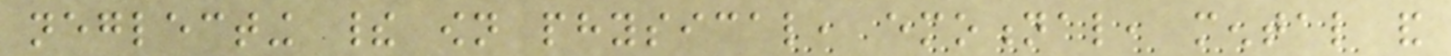neglecting their own physical, emotional, mental and
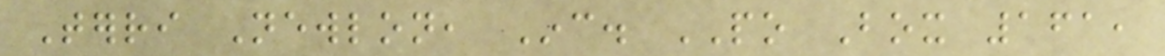Terri Newlon, Inc. PO Box 161,
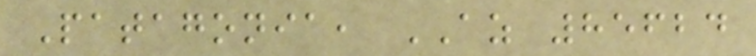Patagonia, AZ 85624
